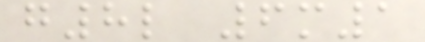g8l 6m1
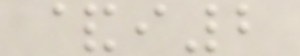&i2
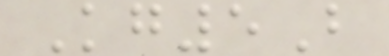Kg5B
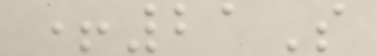+21S
